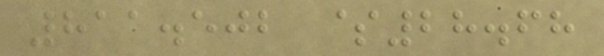811.502 $28.68
